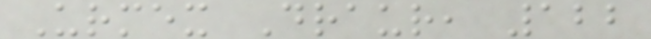Urmex Draur, 122
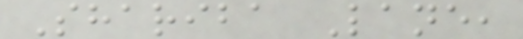Shariba Lane,
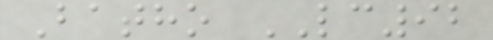Batho LC92
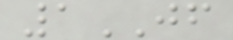1JF
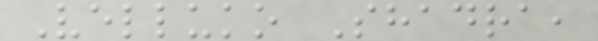Velluko Shadra,
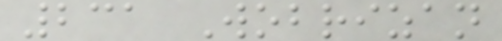231 Wobrizan
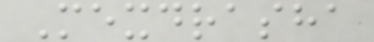Mexdrasha
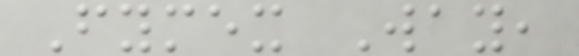Fymex Way,
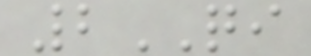2QI
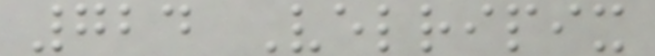724 Velripix
